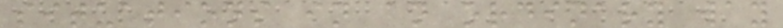situations in an ordinary way
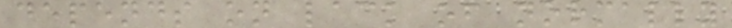depends on lack of normally
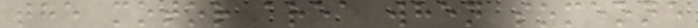the motor area when someone
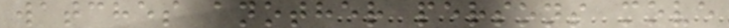watches another persons move
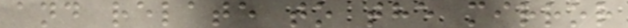and relate to the mirror
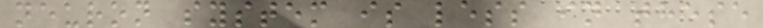neuron system is less in these
